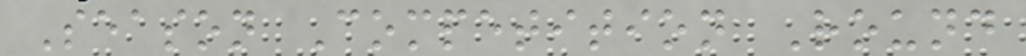Season Competition Round
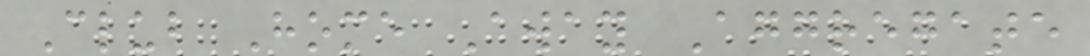Club Home Away Aggregate
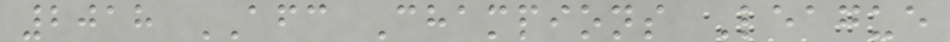2018 AFC Champions League
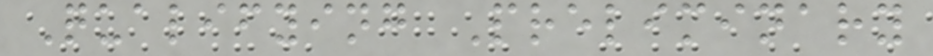Qualifying Preliminary
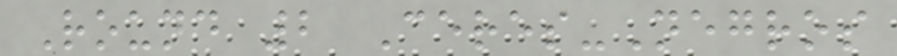Round 2 Ceres-Negros
